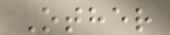Other
